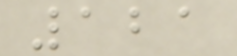121
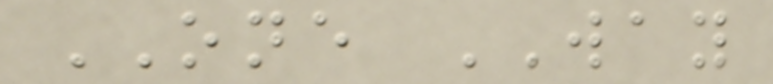ONE WAY
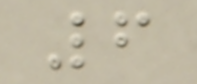6
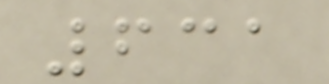631
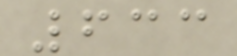633
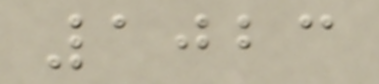1023
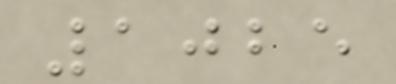1025
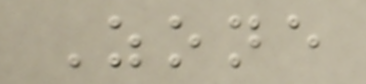Zone
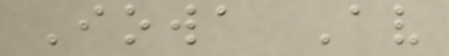Iowa Av
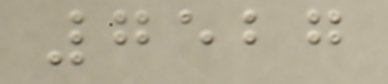7527
